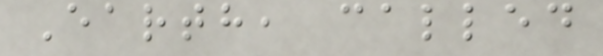Earth, called
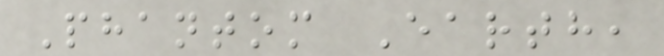Phantom Earth,
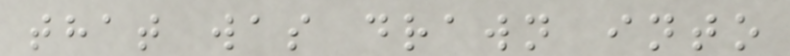that was drawn into
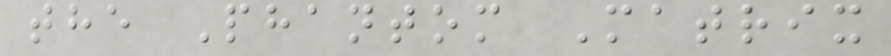the Phantom Matrix
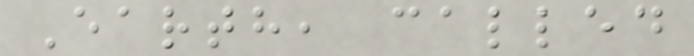Earth, called
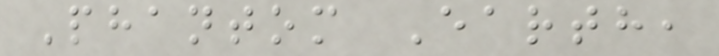Phantom Earth,
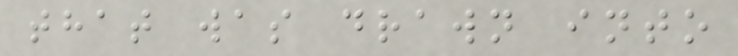that was drawn into
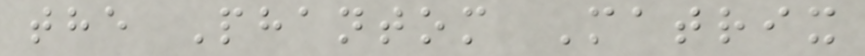the Phantom Matrix
